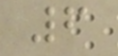6
